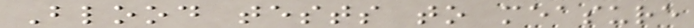Blood tests to measure
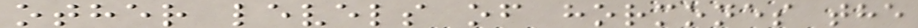other levels of hormones the
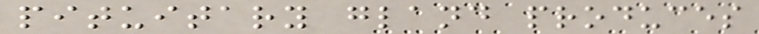pituitary gland produces
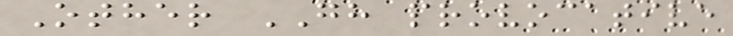Other GH provocative
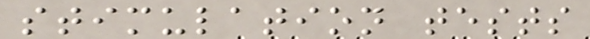stimulation tests
